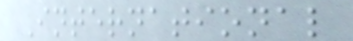International
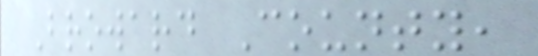Broward County,
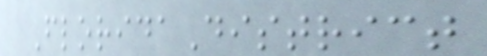FloridaDistrict
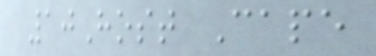10Host Cape
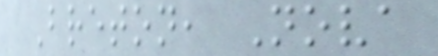Breton, Nova
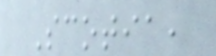Scotia,
